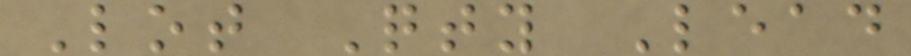Lot Qty Lead
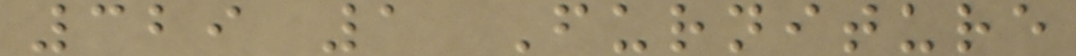329 1 Furniture
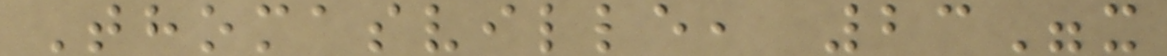Thomasville, 23"x
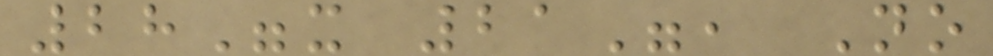28"x 21", No
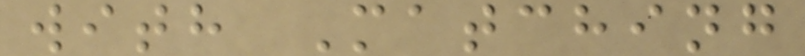with Matching
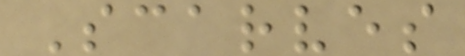Scarves
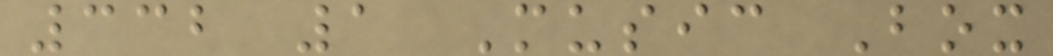332 1 Music Box
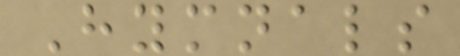Hymnals
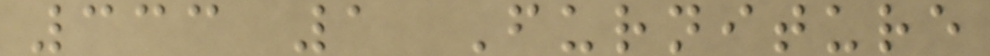333 1 Furniture
